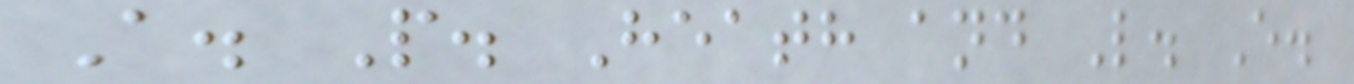A. P. Heath and L. E.
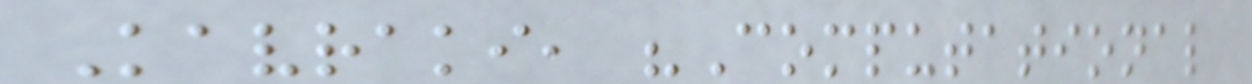Kavraki, "Computational
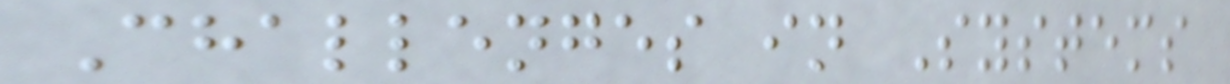Challenges in Systems
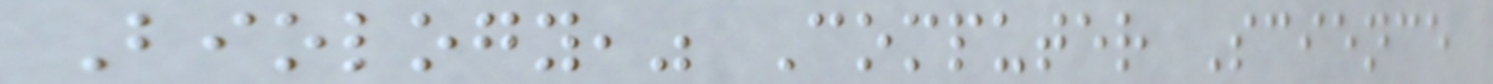Biology," Computer Science
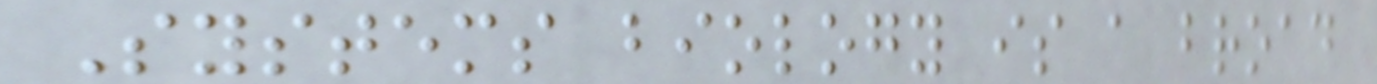Systems biology is a broad
